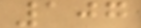107
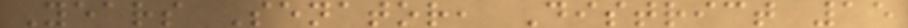Years Senator, District 15
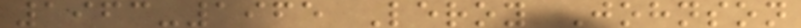1963-1965 Leroy Johnson
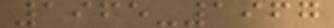1965-1967
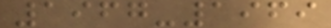1967-1969
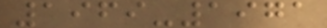1969-1971
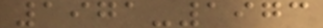1971-1973
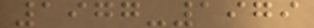1977-1979
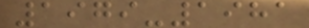1979-1981
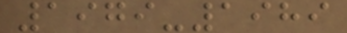1979-1989
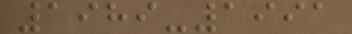1989-1991
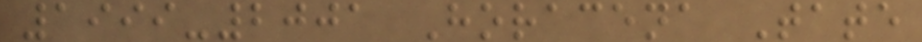1999-2001 Horacena Tate
